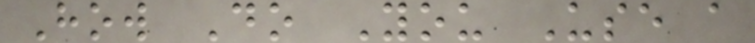How Do You Use a
